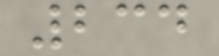234
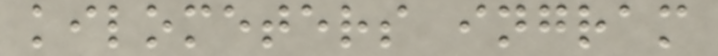kilometers ingram
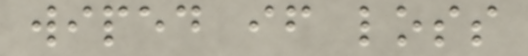wiped if loss
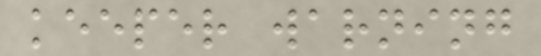keeper warning
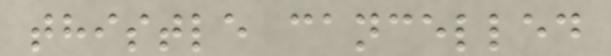thistle cancelled
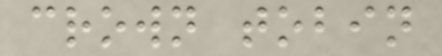crown tobin
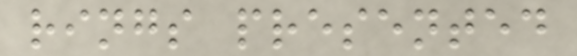rings presented
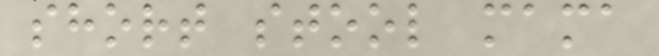short stool mama
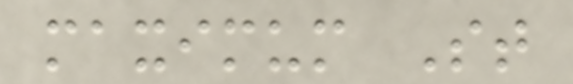maximum St
